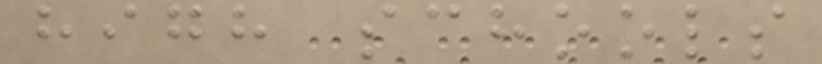high schools
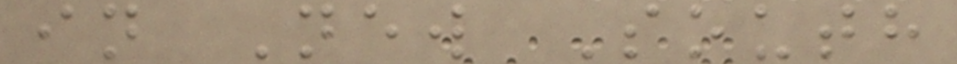in New South
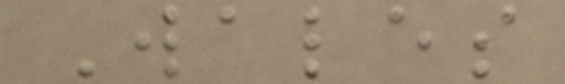Wales
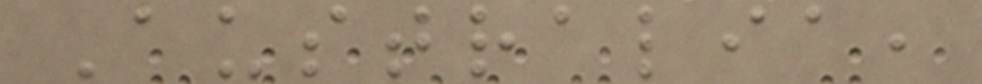Australia,
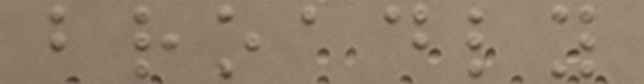broadly
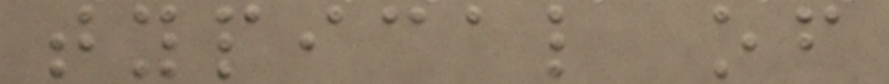typical of
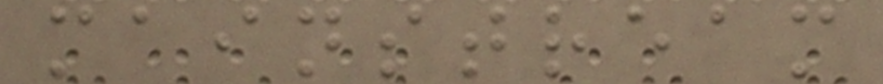mainstream
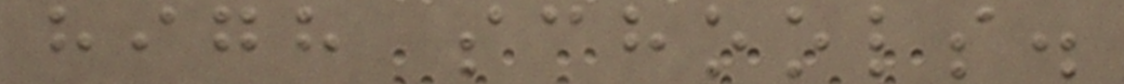high schools.
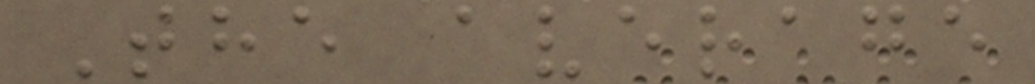The average
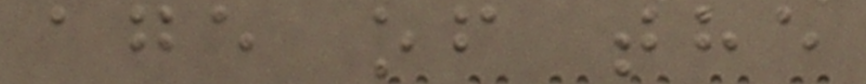age of the
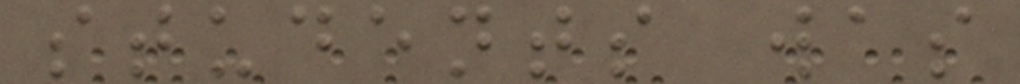students was
